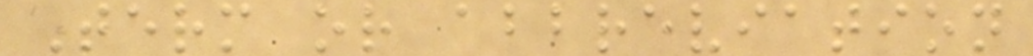Term or abbreviation
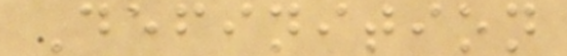Definition
